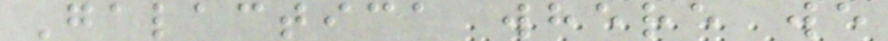Galactica where we
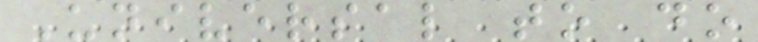Universal to do
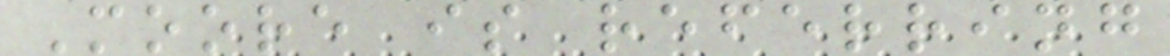Moore is referring
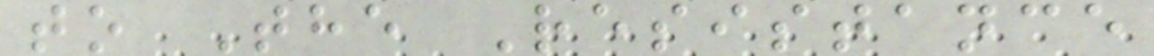to The Resistance
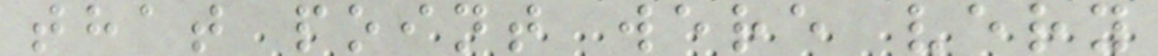that point were very
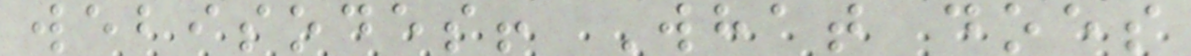webisodes! What does
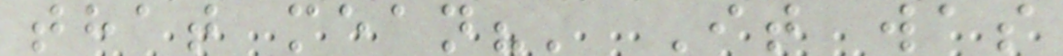that mean?' It was
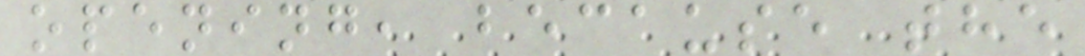opening, because the
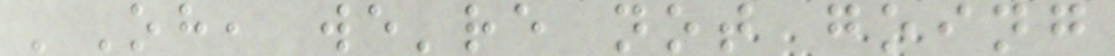'Oh, we're not going
